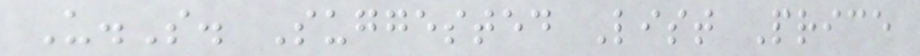U.S. Suggested List Price
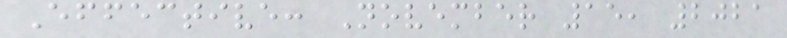Effective: November 15, 2021
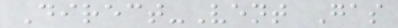Direct-Vent Gas
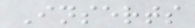Inserts
